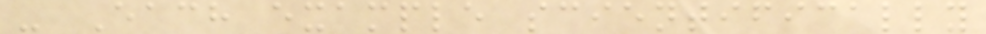- Each example scientifically
